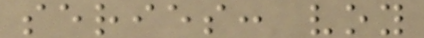series: voy
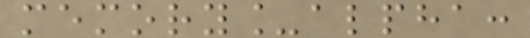memory_alpha:
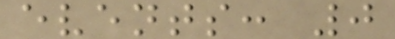events: 0
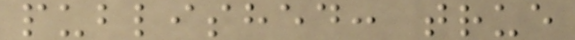published: true
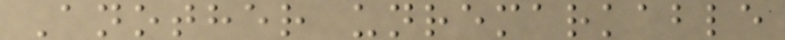Another unremarkable
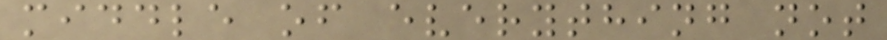middle of everything not
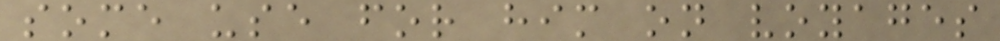some use for him on voyages
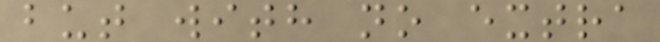but with no extra
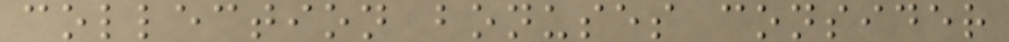collection bonuses consider
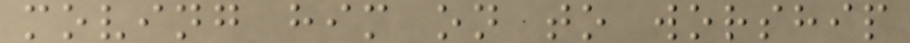moving him on to worship
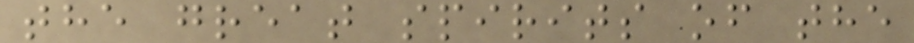the great spirits of the
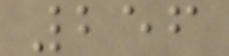256
